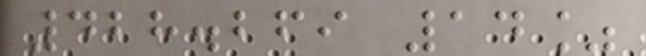428.269 14%
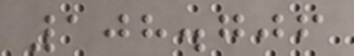108.706
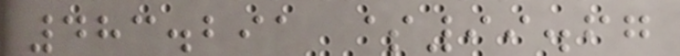483.291 $99.67
